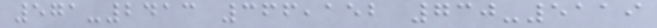571-2413 366,152 730-5119
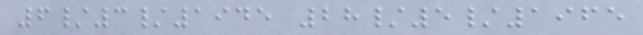6/3/1945 28/5/1965
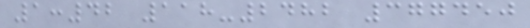1:42 118-2482 377450
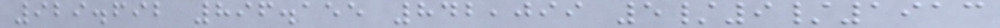929.692 896.155 842,099 5/9/1913
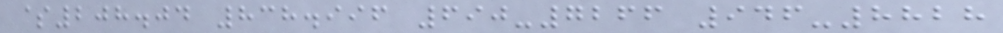$208.04 838.996 690-7266 946-8828
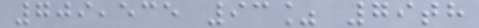709,535 93% 79th
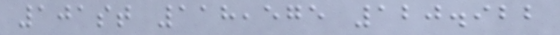101st 118,575 120.922
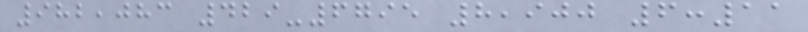982,083 429-6795 8,900 6:11
